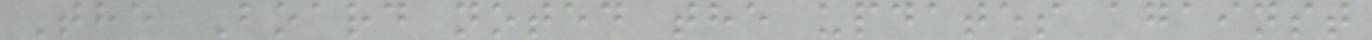The Board noted the updates against
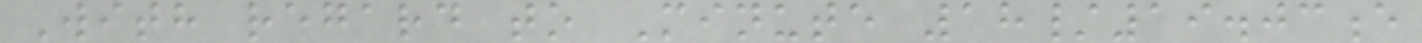With regard to Minute 18/19.03e
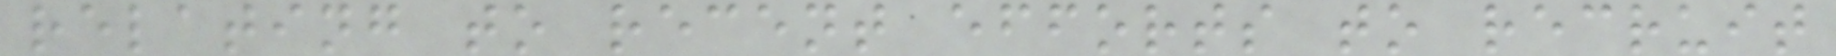relating to recent efforts to recruit
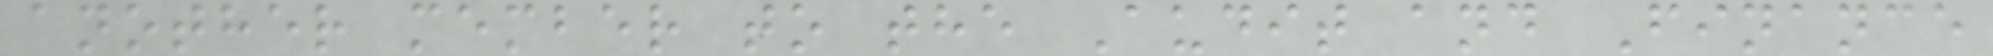another member to the Audit and Finance
